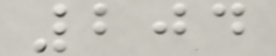204
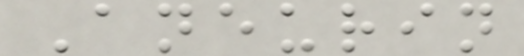Aneurin
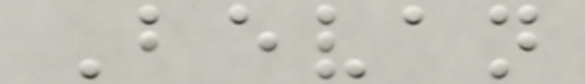Bevan
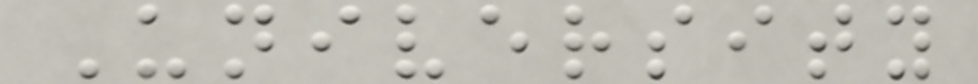University
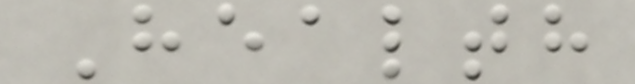Health
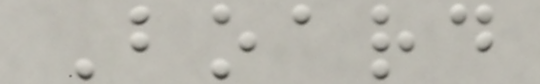Board
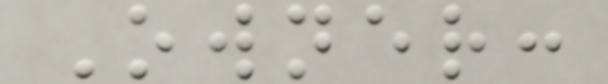Owner:
